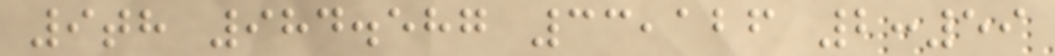9th 984.587 33,126 2:59
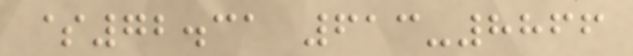$72.31 613-8866
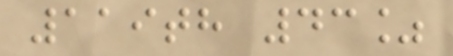119th 43%
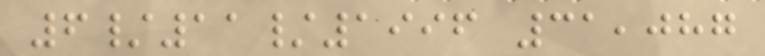6/11/1996 31,087
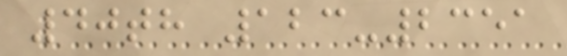40th 123-2351
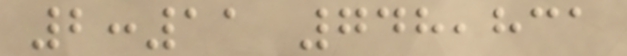2:11 748,831
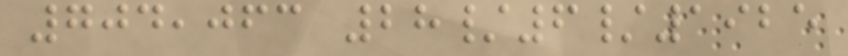704,063 28/6/1925
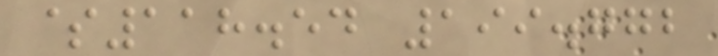$118.54 199.772
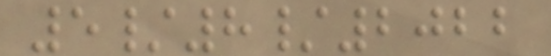5/8/2022
